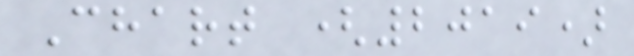Chart (2019)
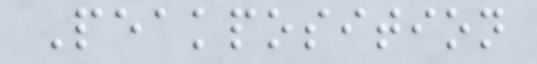Peakposition
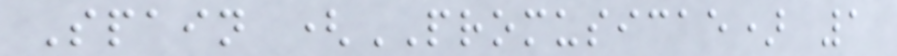Spain (PROMUSICAE) 1
